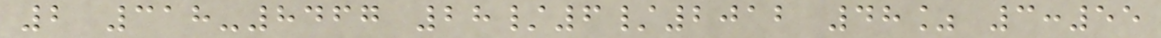2 318-8467 28/6/2012 48% 3:55
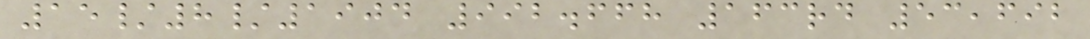15/8/1904 992.668 163rd 53,692
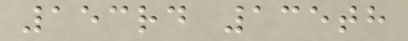153rd 135th
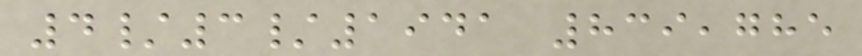4/3/1941 839,785
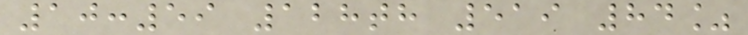10:59 128th 519 84%
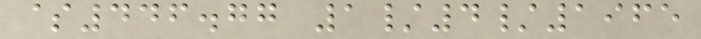$446.77 1/4/1965
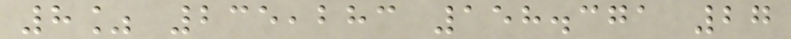8% 235,283 158.371 27
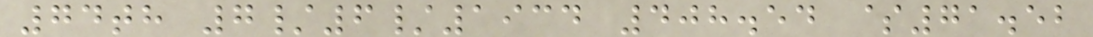74th 7/6/1934 408.54 $71.52
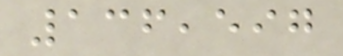136,597
